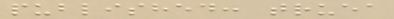published: truea
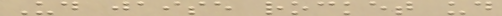Ud jaise rocket ud
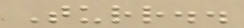Turr..
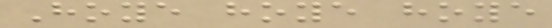Hoye hoye hoye
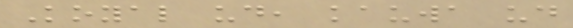Koyal ud, kauwa ud
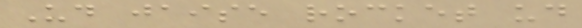Ud jaise rocket ud
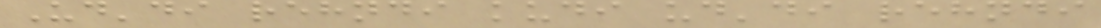Ud'di rehndi kudi ud'di rehndi
